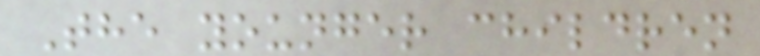The younger children
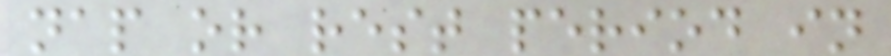nap or rest period in
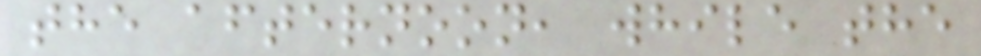the afternoon, while the
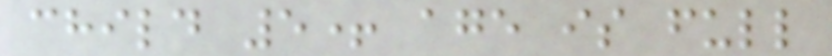child 5+ age is full
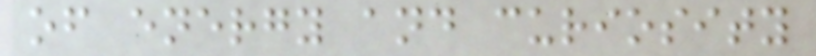of energy and curiosity
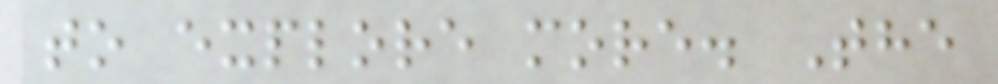to explore more. The
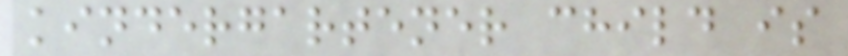kindergartener child is
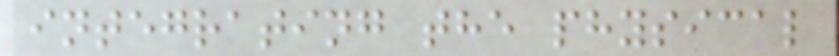integrating the physical
